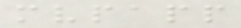mvpapp
